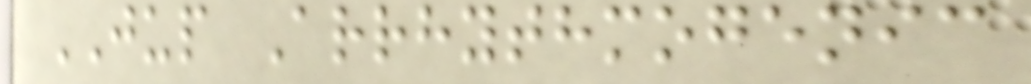JUP Arrhythmogenic
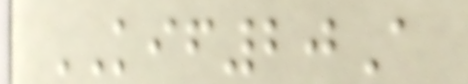KIF20A
